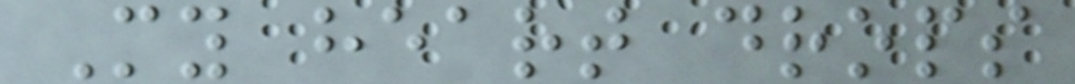My heart drops
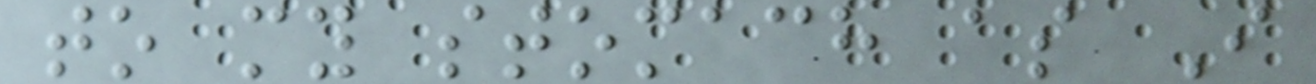to my stomach as I
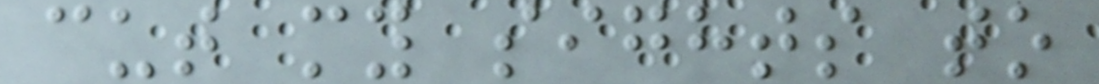cut my sights to
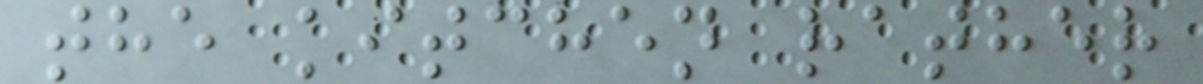the kitchen rather
